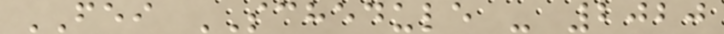FEI SCHEDULE - 2020
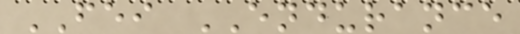FEI ENDURANCE
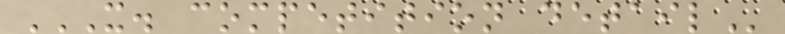X. COMPETITION DETAIL
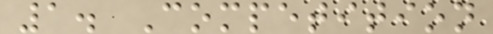1. Competition
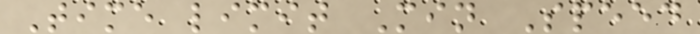Time limit Min Speed
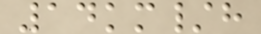14km/h
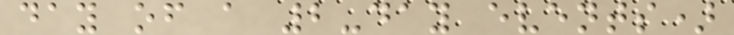day of a 2-day events)
